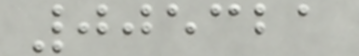005321
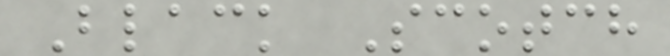Black Scotch
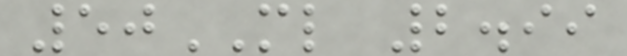50ML 2.99
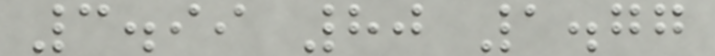3.99 80 1.77
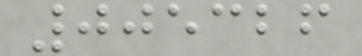005326
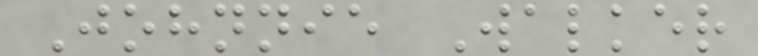Johnnie Walker
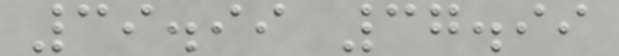39.99 37.99
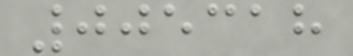005318
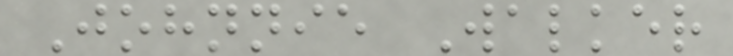Johnnie Walker
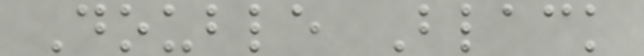Double Black
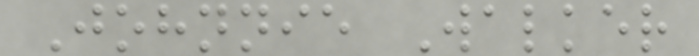Johnnie Walker
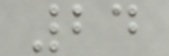24
